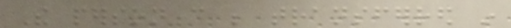The person can be transferred in
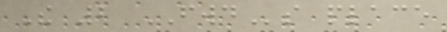The 2 FWDs place
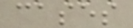cases
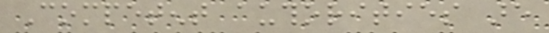Competent authorities are
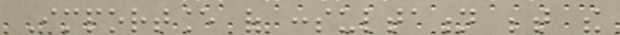Importance of consultation between the
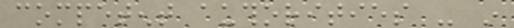competent authorities - in
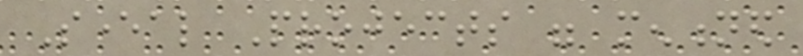Several Projects were mentioned
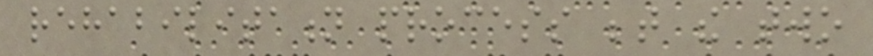rehabilitation process between the two
